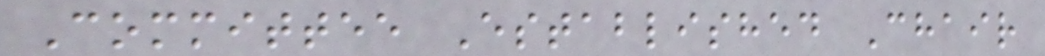Committee Established Chair
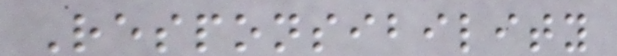Responsibility
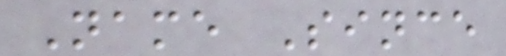Name Since
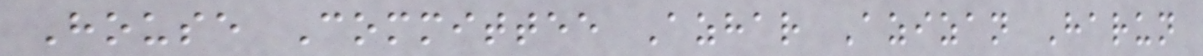House Committee Azhar Azizan Harun
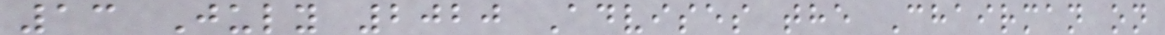13 July 2020 Advises the Chairman on
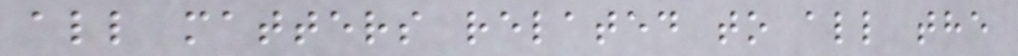all matters related to all the
